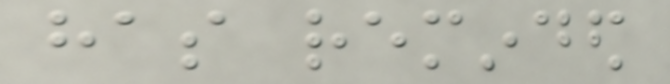has reminded
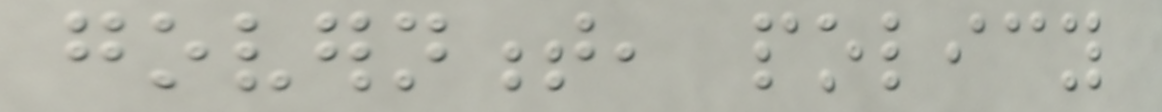government, policy
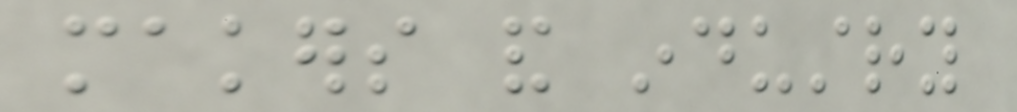makers and industry
